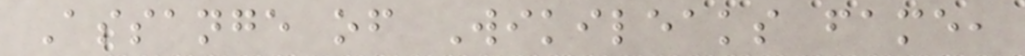Assange of Wikileaks fame,
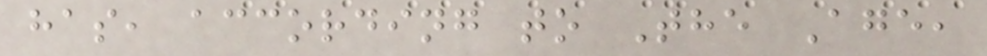has, according to The Age,
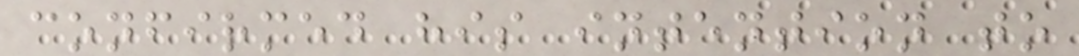confirmed his intention to
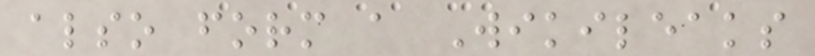also form a Wikileaks
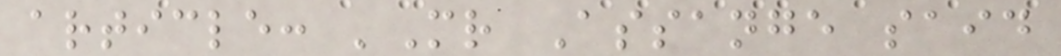article: 'Mr Assange said
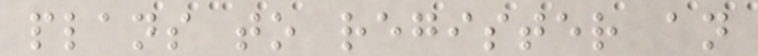plans to register an
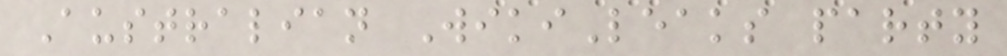Australian WikiLeaks party
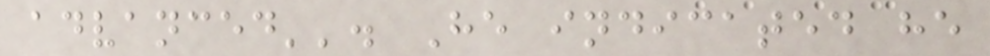advanced''. He indicated he
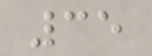35
